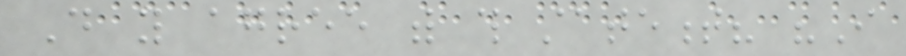Do you agree with this statement? "I
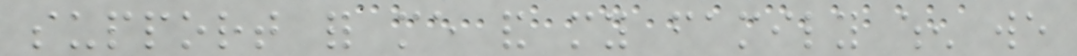support for me and my family when we
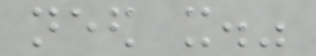need it."
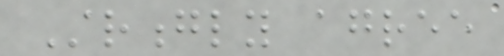Strongly agree
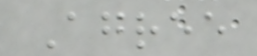Agree
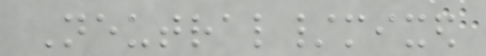Neutral/mixed
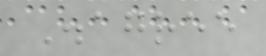Disagree
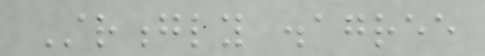Strongly disagree
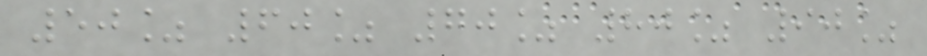50% 60% 70% 80% 90%
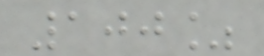100%
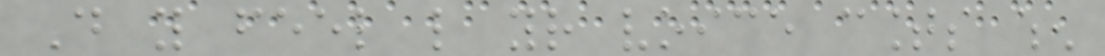Do you feel like your voice counts when
